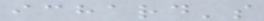ichard's
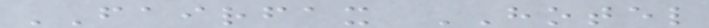FAIRFAX HOTEL
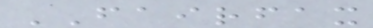FAIRFAX
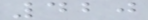420
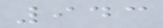943
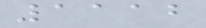1112
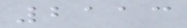2113
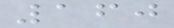160
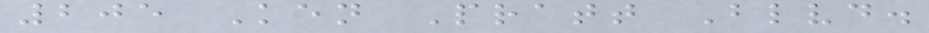205 Ken Pratt Blvd.
